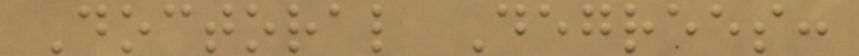Doctoral Degrees:
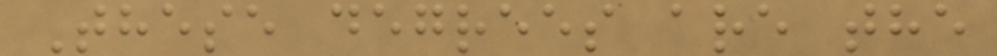These degrees are the
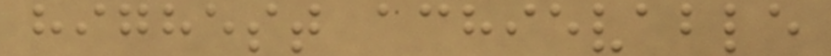highest achievable
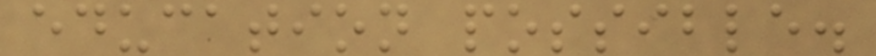education possible.
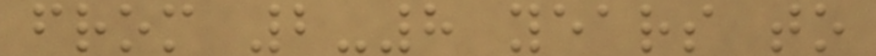from 2-8 years to
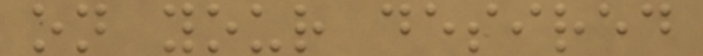on your desired
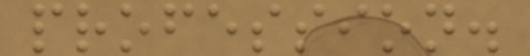profession.
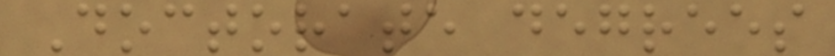Doctorate degrees
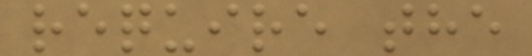require the
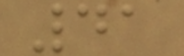41
